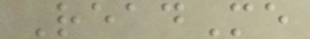ReadMe
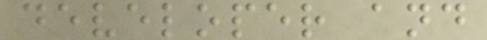developer and
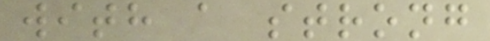with a strong
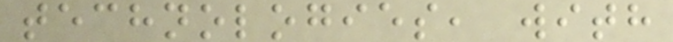technologies, with
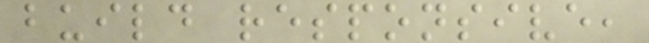build responsive,
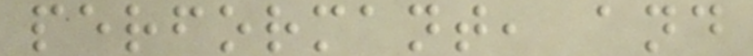performant, and
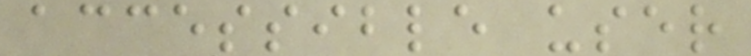accessible user
